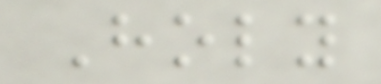Holy
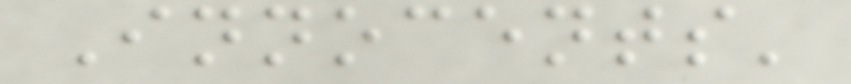Innocents'
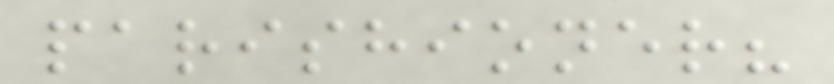parishioner?
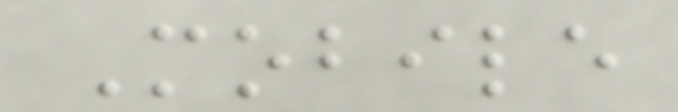Mobile
